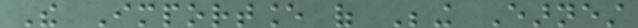The Importance of Being Earnest
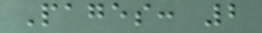Pages: 2
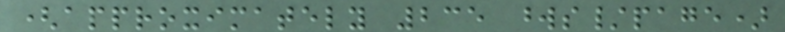(approximately 235 words/page)
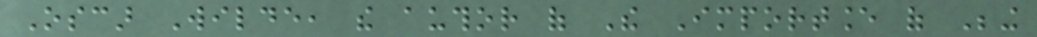Oscar Wilde, the author of The Importance of Being
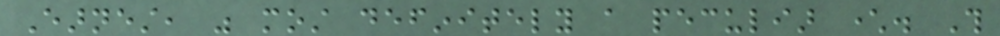Earnest, was most definitely a peculiar character. This
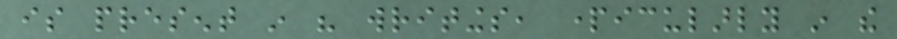is present in his writings, particularly in the
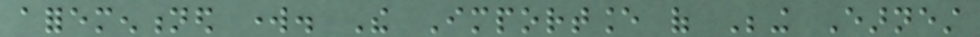aforementioned work. The Importance of Being Earnest
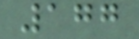177
